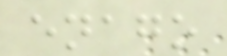enago
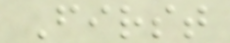First
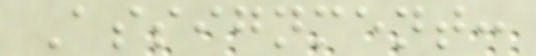Assignment:
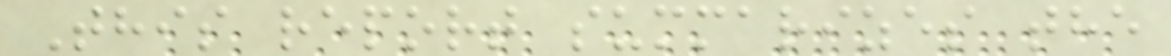This report summarizes the
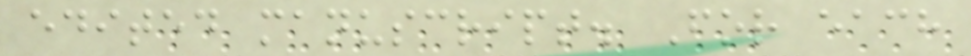edited manuscript. For each
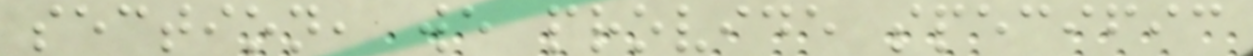section, we provide specific
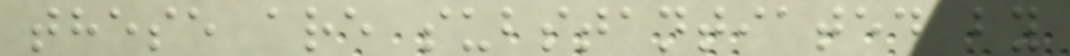these are substantiated by
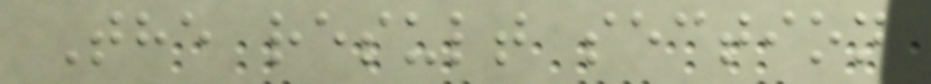The result section
